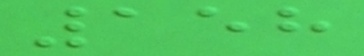158
